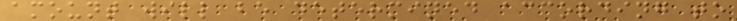amount will be determined according to
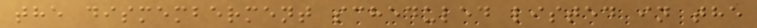the dismemberment scheduled listed in the
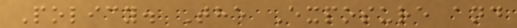Policy. The Exposure and
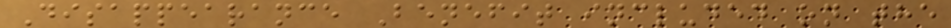Disappearance Benefit included on the
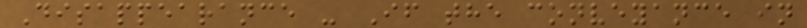Disappearance - If the conveyance in
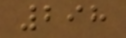298
